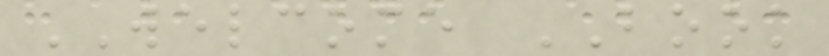WELCOME BOOK
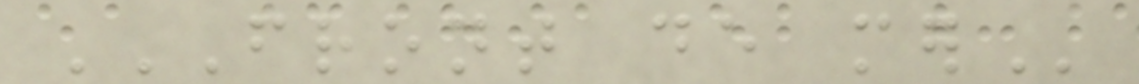FRONT DE MER
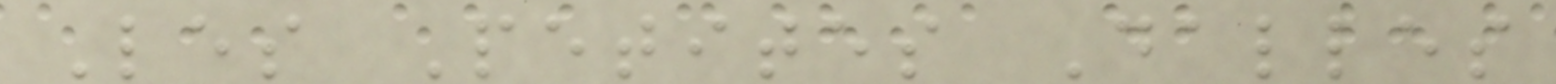Les Petites Dalles
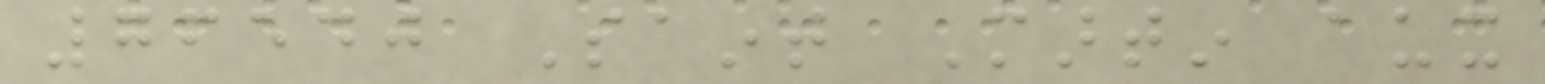76540 Saint Martin aux
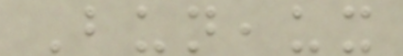Buneaux
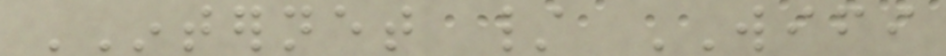INTERNET / WIFI
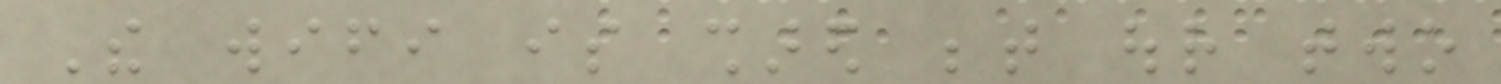The wifi is shared between our two
